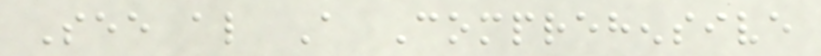See also A Comprehensive
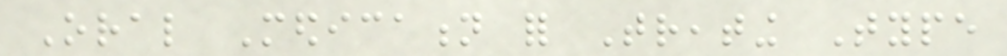Oral Medication for Treating Type
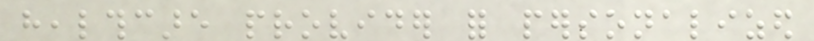healthcare provider for personalized
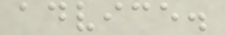advice.
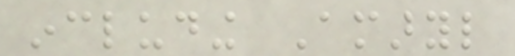including Amaryl
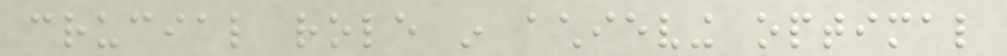crucial role in achieving optimal
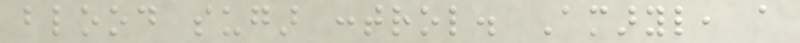blood sugar control. Amaryl, a
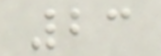23
